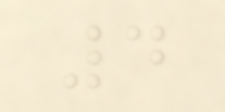4
